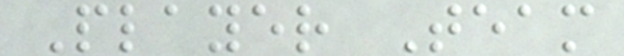Player Team
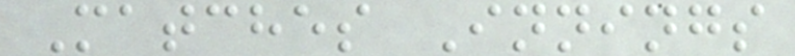Matches Innings
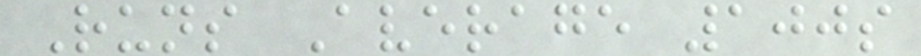Runs Average 100s
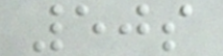50s
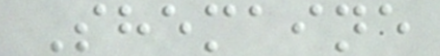Shemaine
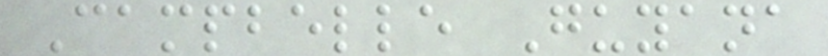Campbelle Guyana
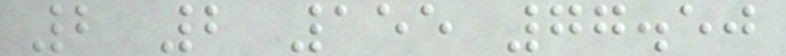2 2 155 77.50
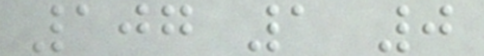107 1 0
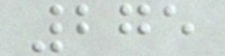275
